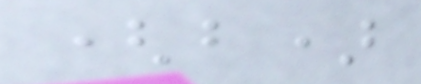(b)
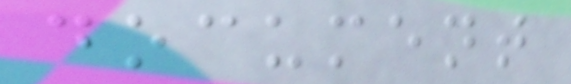document
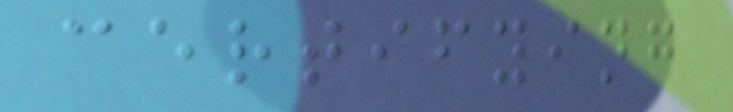certifying
